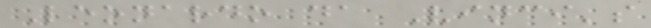Leonardo da Vinci's
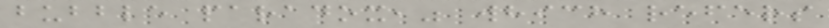bubble paradox," which refers
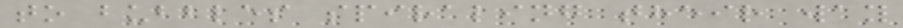to bubbles spiraling their way
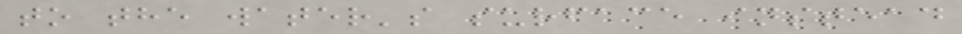to the water's surface instead
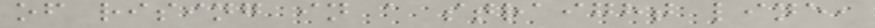of rising in a straight line,
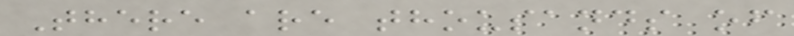There are thousands of
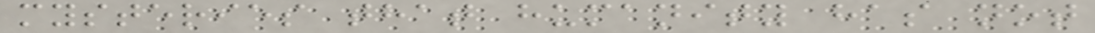mysteries that humanity has not
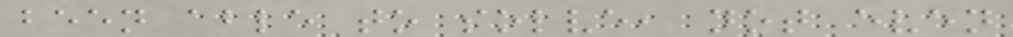been able to solve, not even
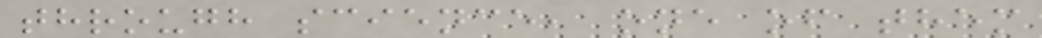through science, one of them
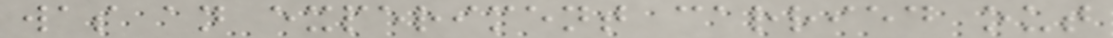was an experiment carried out
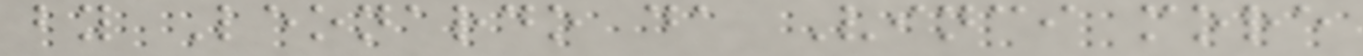by Leonardo da Vinci more
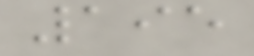195
